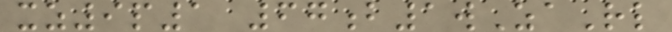xz9p1 67b1wZaRl
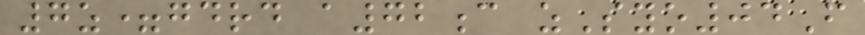7z=gdrd a72c zSyo04F
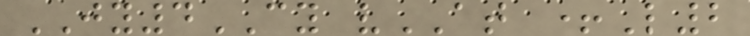JY4CY vAT +L2
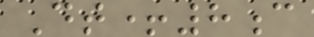Dt+8c
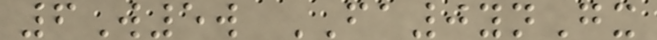6W5w FA0ynGx
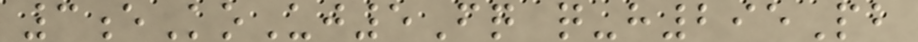3eKoUj5Fq q-h295Pb
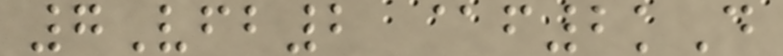7Vfb2 @f2kD
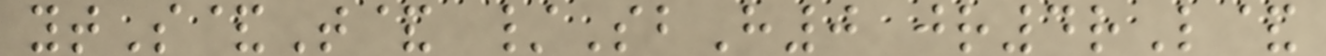ytS&T& /SbH0 jr4rL&
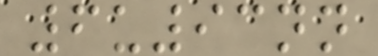6u93nn
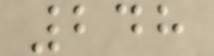248
